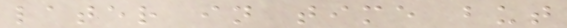later in time but
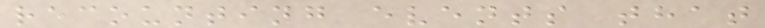recounting events that
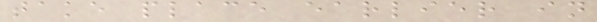take place earlier in
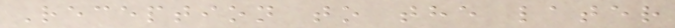Reception to the later
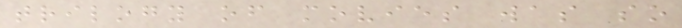trilogy of movies was so
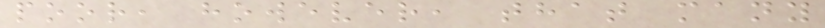poor, however, that many
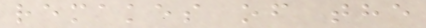remakes of the
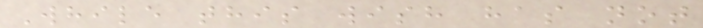While this wish has not
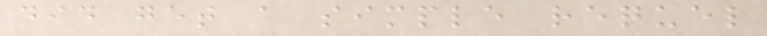did get a simple requel
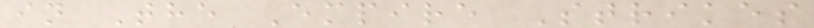in The Empire Strikes
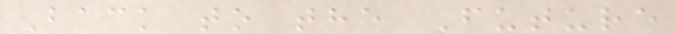Back to the Future
